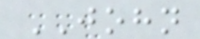JOHN
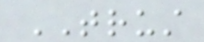TRUST
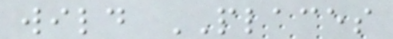wild PLACES
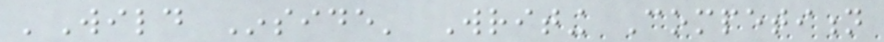'Wild Inside' Writing Competition
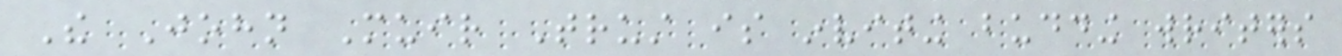The John Muir Trust is inviting budding writers
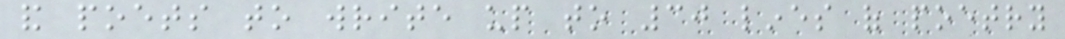and poets to write up to 30 lines of poetry
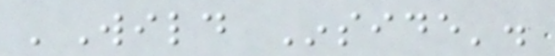'Wild Inside'.
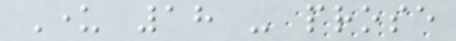Under 18 - prose
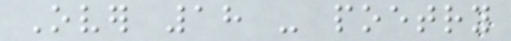Over 18 - poetry
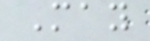May
